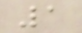1
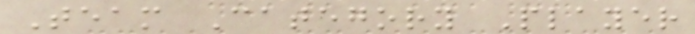Team Category Player
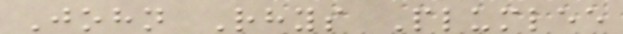John Rhys Plumlee
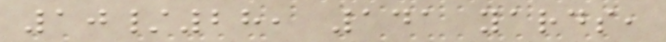10/28, 141 yards,
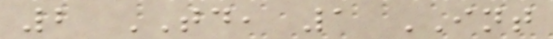2 TD, 1 INT
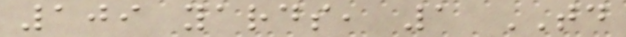109 yards, 1 TD
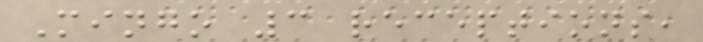Mingo 3 receptions,
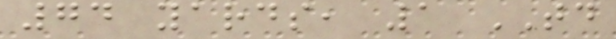74 yards, 1 TD
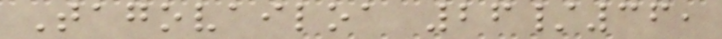Tagovailoa 26/36,
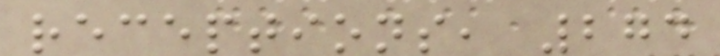receptions, 274
